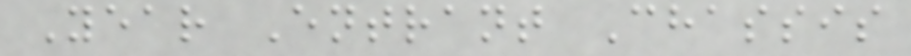Year Entrant Chassis
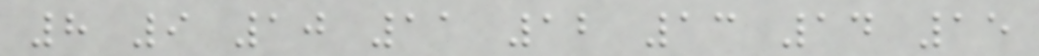8 9 10 11 12 13 14 15
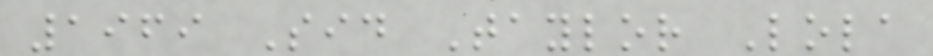1969 Sid Taylor Lola
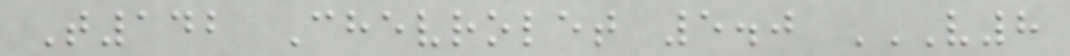T142 Chevrolet 5.0 V8
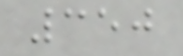350
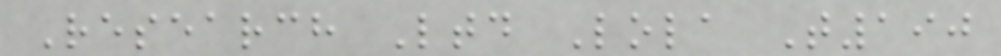Research Ltd Lola T190
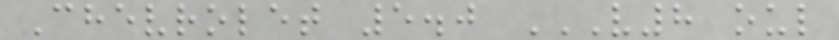Chevrolet 5.0 V8 OUL
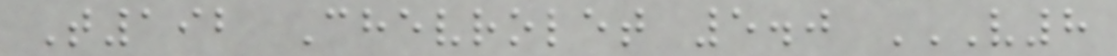T192 Chevrolet 5.0 V8
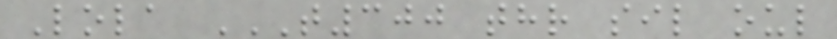Lola T300 THR SIL OUL
